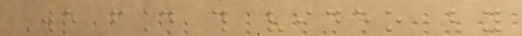We found this video by
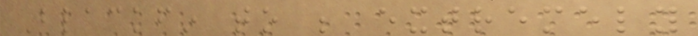Blackfin to be extremely
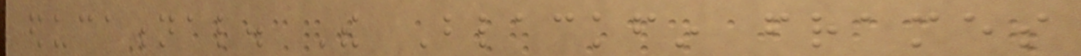educational. The Blackfin frames
